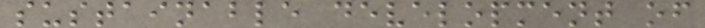sustainable development of
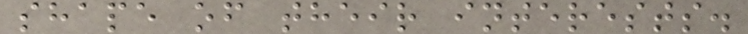shape of their interests.
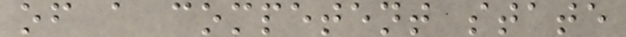of a competent state
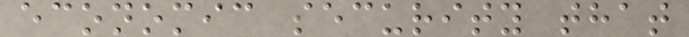economic security that
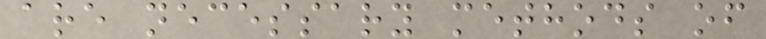are necessary methods of
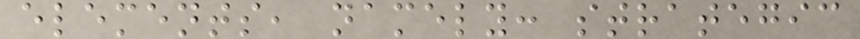elements, namely: strategic
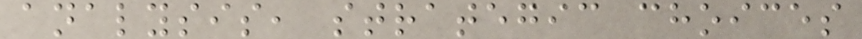analysis, strategic choices
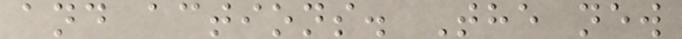and actions. The new
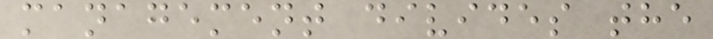management divides the
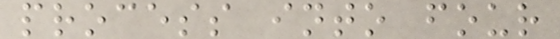process into four
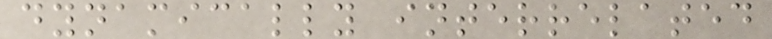dynamically interrelated
